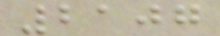2107
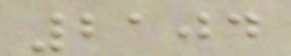2104
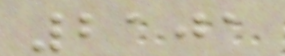2101
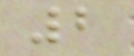2
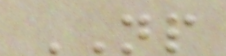NP
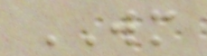WM
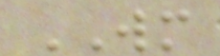WM
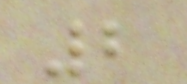2
